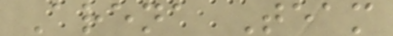Arena Team
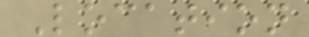Location
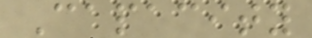Capacity
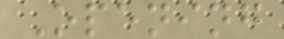Opening
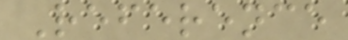Reference
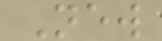New
